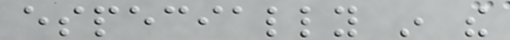especially in the
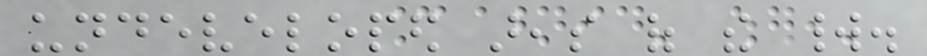undeveloped areas of the world.
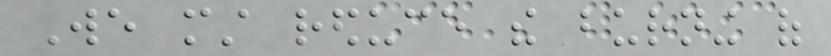We must reduce the burning of
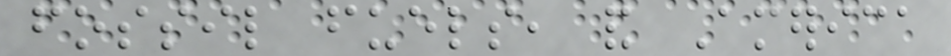fossil fuels, and America
